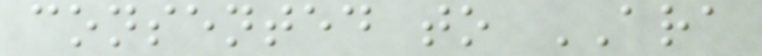consented to ARA
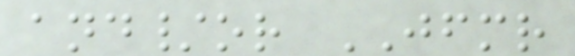and/or JFMR
